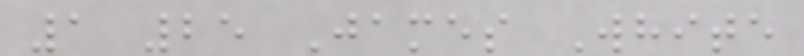1 25 James White
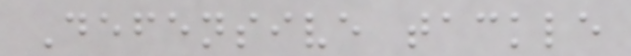Defensive tackle
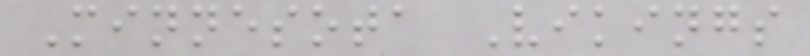Minnesota Vikings
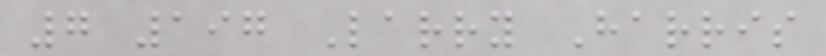7 197 Larry Harris
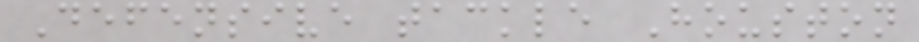Defensive tackle Houston
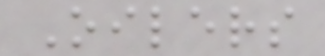Oilers
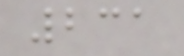231
